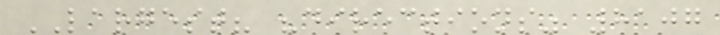LARGEST? "directions" 8107
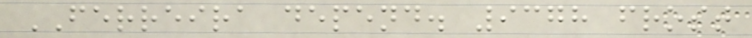FERREIRA depend. 9378 frost
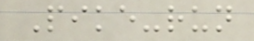Pike-run
